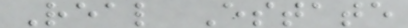Real Estate
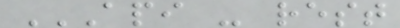API - REST
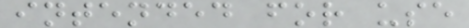intended for use
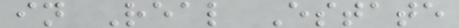in Real Estate
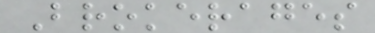Brokerages
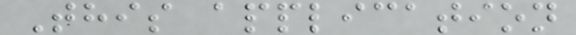This application
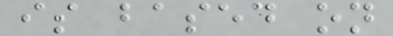is based on
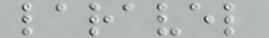laravel
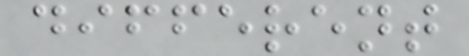different
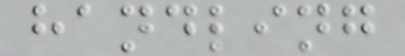handling
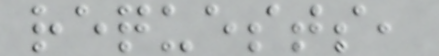requests,
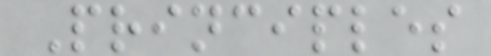Principles
